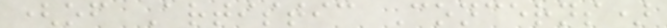(of Artistic Concerns)
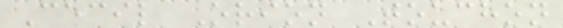Cecil Orion Touchon
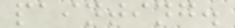painting.
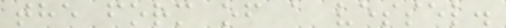the form of a vessel.
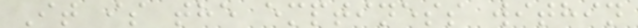It is the emptiness within
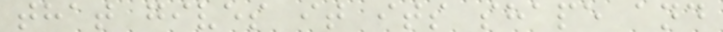that gives it its shape and
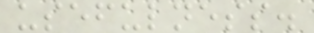usefulness.
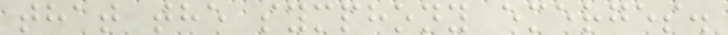that the symphony emerges.
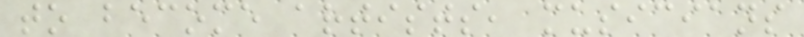to become artists, musicians
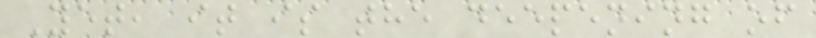Yet, it is the deepening of
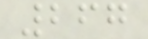267
